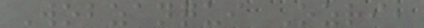Wobzanqui Ozri,
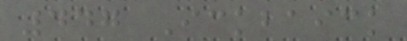447 Ickbaick
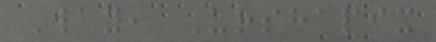Way, Urshapix
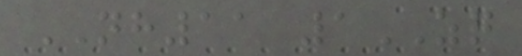NH11 1ZQ
